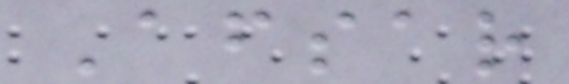Afsar
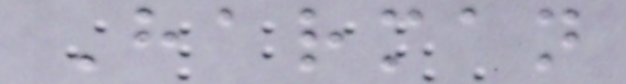Harman
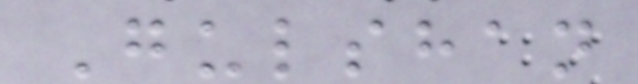Gulshan
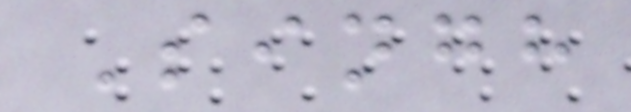Singh
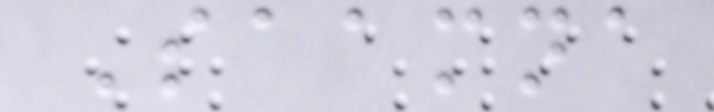Saamna
